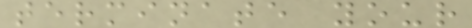terminate your
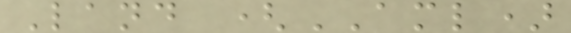Land (AML)
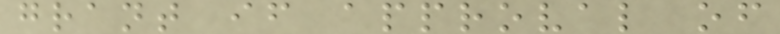grant if approval of
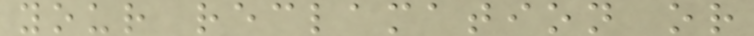your reclamation or
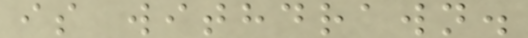is withdrawn.
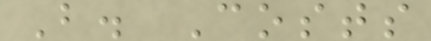B. Costs
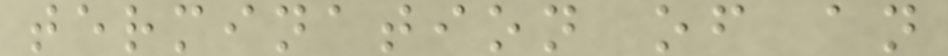termination of an
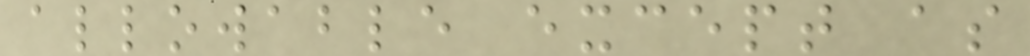allowable except as
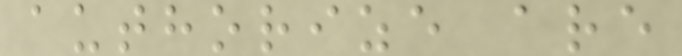authorize are
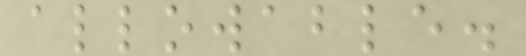allowable.
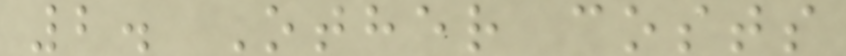2. Other costs
